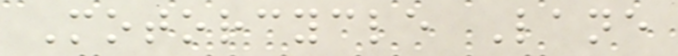Motorcycle Lane
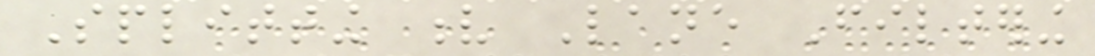Splitting v Lane Filtering
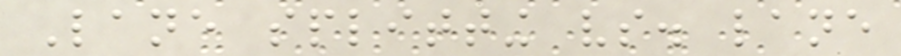Lane splitting vs. lane
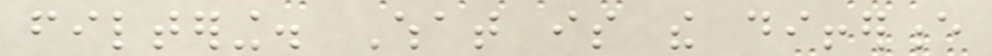filtering. What is the difference
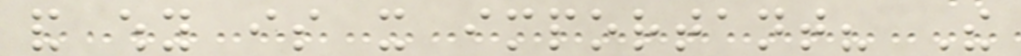and why is it important? The
